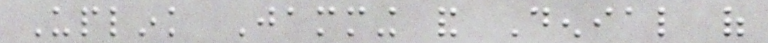Uplink Jamming and Denial of
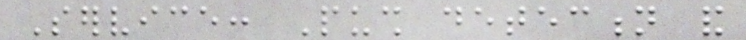Service: Push detection and
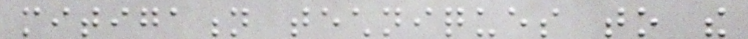mitigation techniques to the
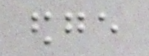edge
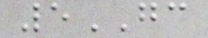5GC
